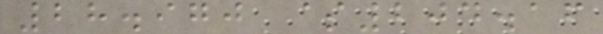28.970 $204.16
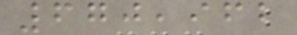670,962
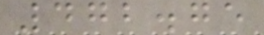472.75
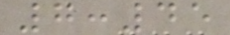7:45
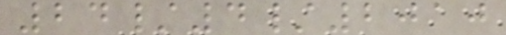24/4/2010
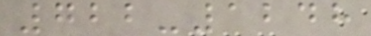722-1248
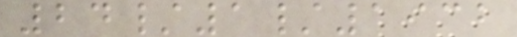24/1/1932
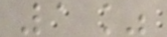1%
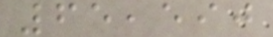65,590
